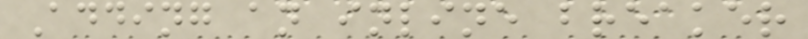Adding an inline breaker
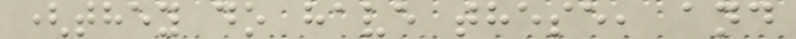(they do have these, and
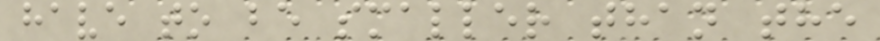have to be smaller than the
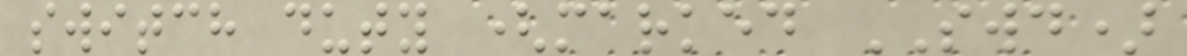switch duty (marked SWD)
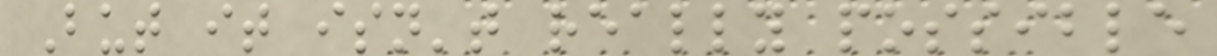But it isn't really possible
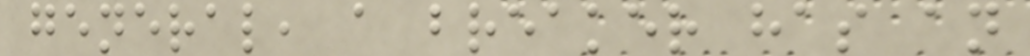general, a breaker has an
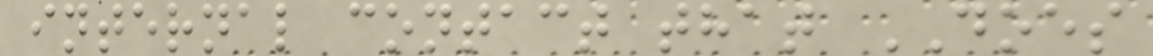internal contact that DOES
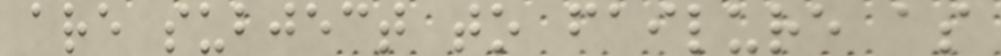are subject to failure as
